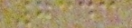7343
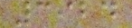3924
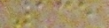135
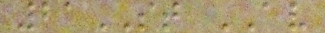21ST AV
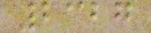2327
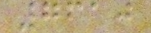7610
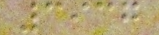3937
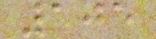105
